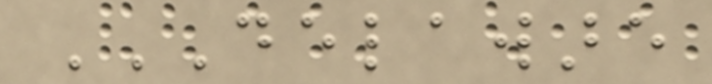DELAWARE
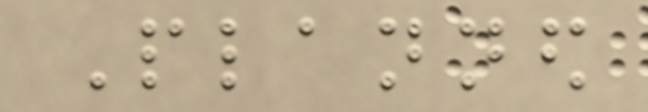Planned
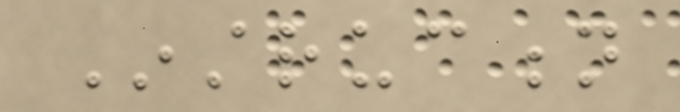Instruction
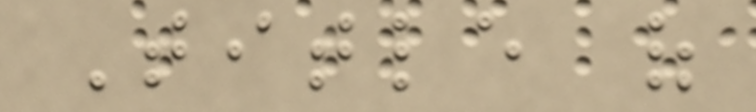Title of
